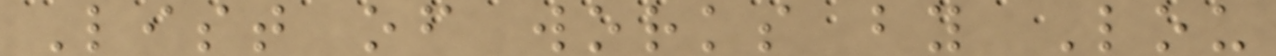List of works by Lou
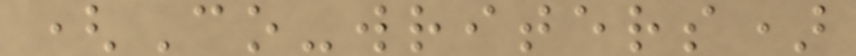(Co-writers)
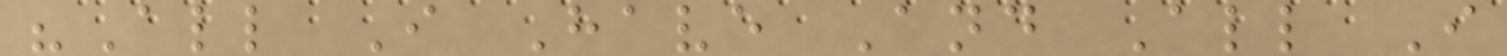"All I Have And All I
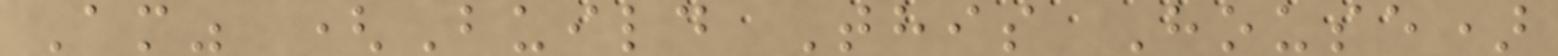Am" (Build This House)
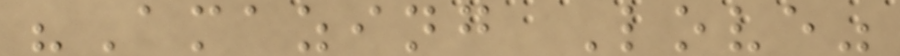"Amazing Love"
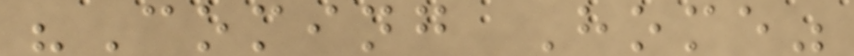"Coming Home"
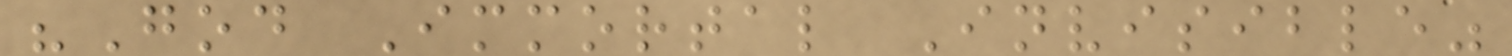"God Immortal Invisible"
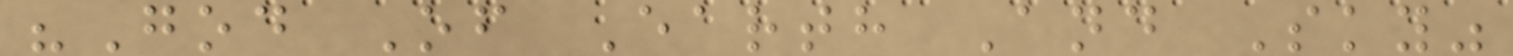"God Of Earth And Sky"
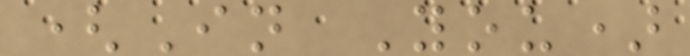(In You)
